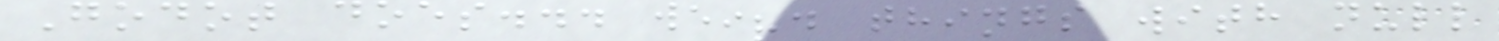Godot does... weird things with null
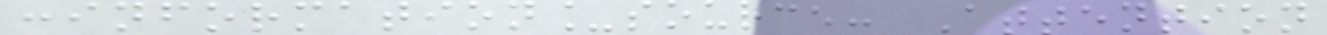:information_source: Attention
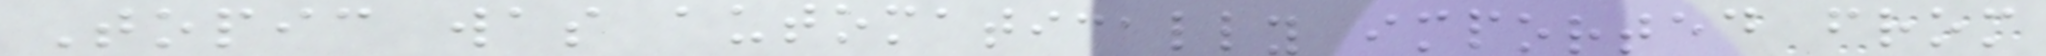Topic was automatically imported from
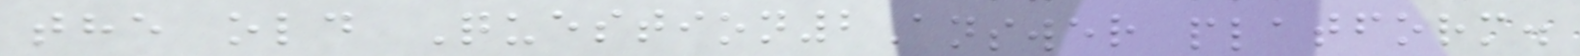the old Question2Answer platform.
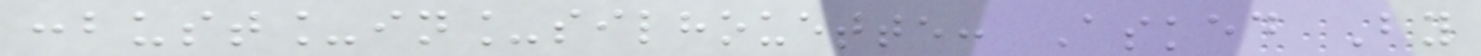:bust_in_silhouette: Asked By
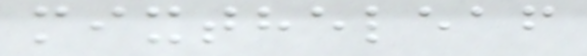mixtheleaf
